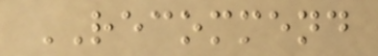RECOMMEND
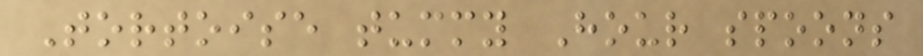Tortoise tummy Hour spoons
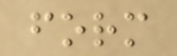form
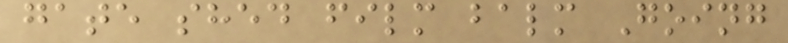gate shed film balm Going
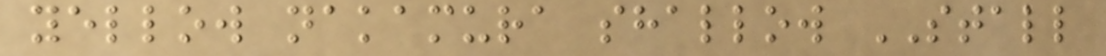yellow nakamura shallow STALL
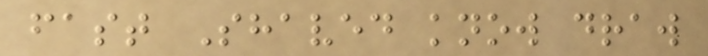fast Shaved know draw
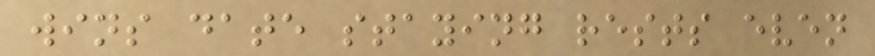wins date staying rests even
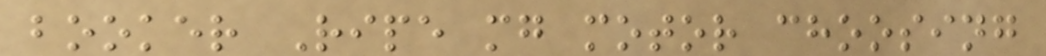booker Ripe mg motor choosing
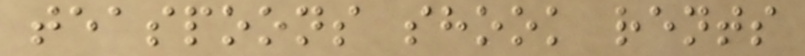teaspoons shook rents
